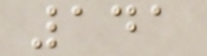141
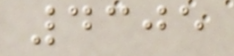4305
